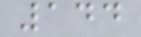144
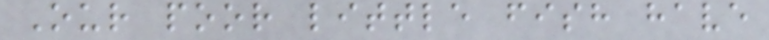Our poor little fish have
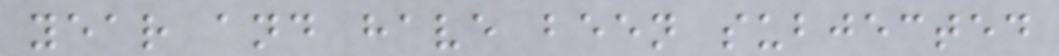year and have been subjected
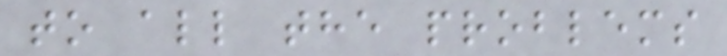to all the problems
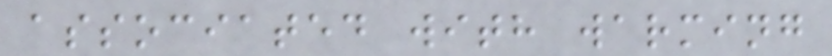associated with warming
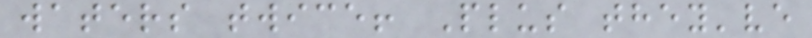waters twice! Plus they've
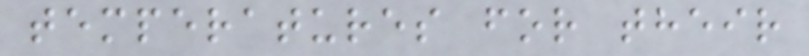temperatures for their
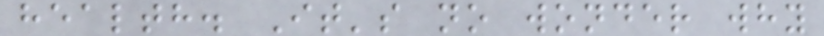health. It's no wonder why
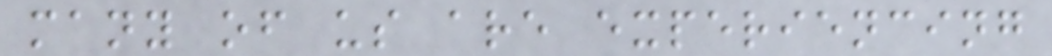many of us are experiencing
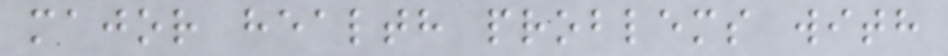major health problems with
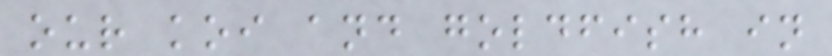our koi and goldfish in
